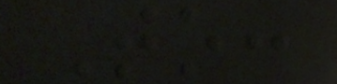To:
